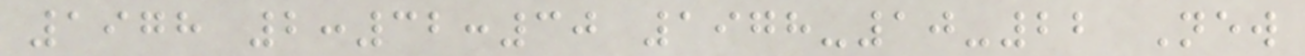1978 2:32:30 1978-10-22 New
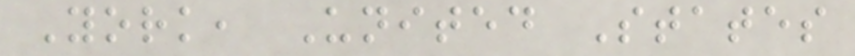York, United States
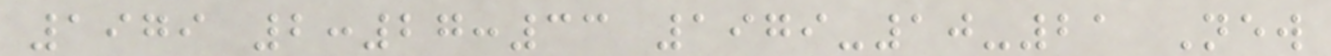1979 2:27:33 1979-10-21 New
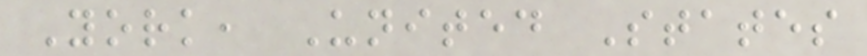York, United States
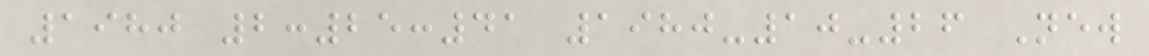1980 2:25:41 1980-10-26 New
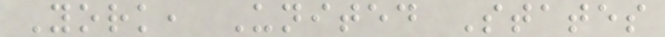York, United States
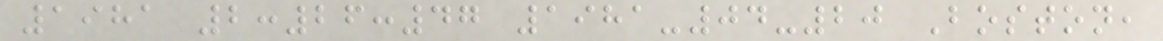1981 2:26:47 1981-04-20 Boston,
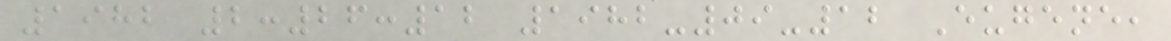1982 2:26:12 1982-09-12 Eugene,
